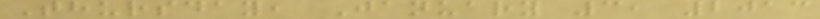Thursday, January 3, 2013
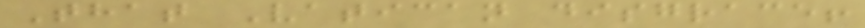That Vatican disgrace!
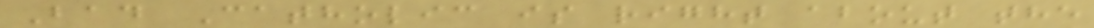Bad Catholic is right about the
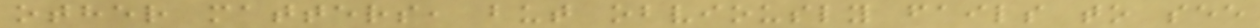other matters, but obviously fails to see
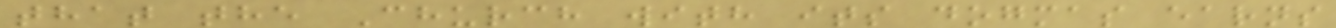that the Church with its dogmas earns
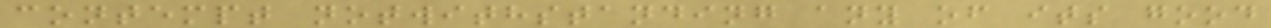contempt notwithstanding any of its good
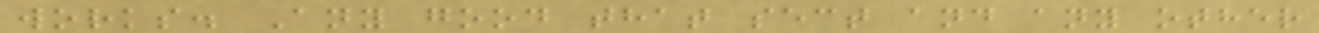works. Any good that sect and any other
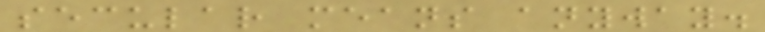secular means anyway.
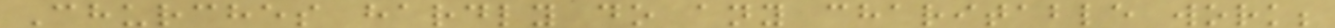Churches hardly do any charitable work;
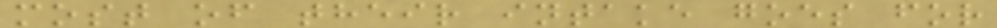most of their intake goes for
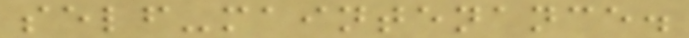self-maintenance.
